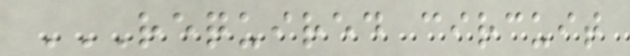REQUIRED CIRCUIT
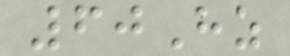60Hz
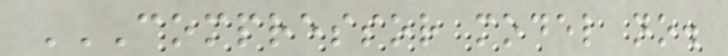COMPRESSOR MODEL NO.
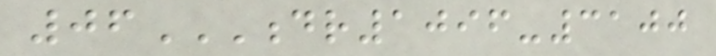06DR1096-3100
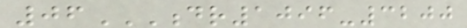06DR1096-3200
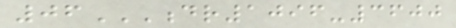06DR1096-3600
